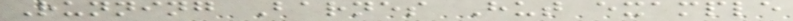Running Barnes Hut example
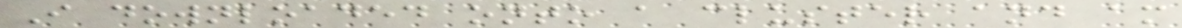I downloaded onto a cluster and am
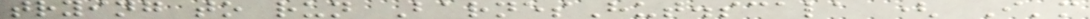trying to run BarnesHut.scala ( I'm
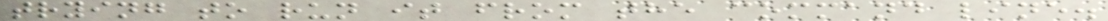trying to run it from the command line.
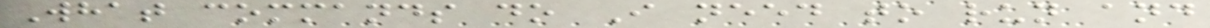What commands do I need to run and
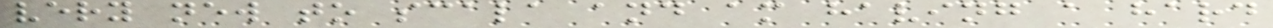very new to scala and am having a hard
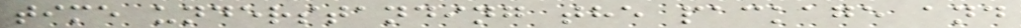time understanding the package and
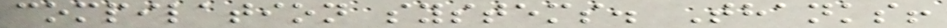compilation systems. Thanks!
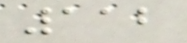112
